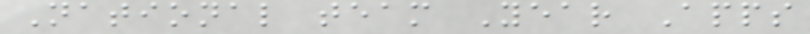National team Year Apps
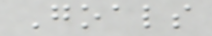Goals
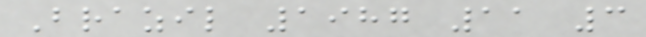Brazil 1987 11 3
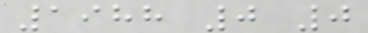1988 0 0
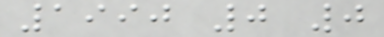1990 0 0
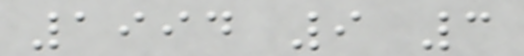1994 9 3
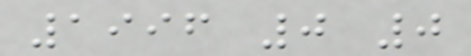1996 0 0
